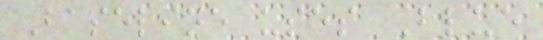Baseline uses Blue
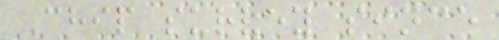Chip survey since
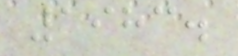1983.
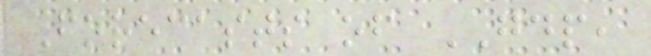Forecasts of GDP,
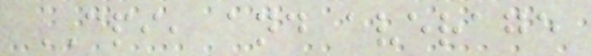CPI, and average
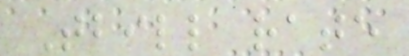Tbill rate
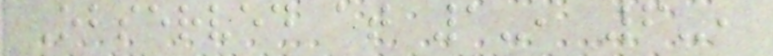Observed at 1-, 6-,
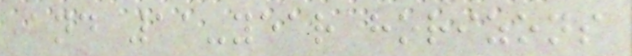and 11-year horizons
